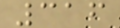316
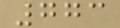773
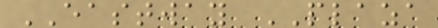EASTWAY PLAZA
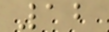12
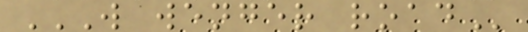W WENGER ROAD
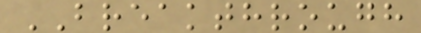BREAKTHROUGH
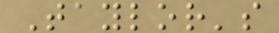Taylor's
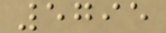5795
